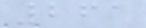261
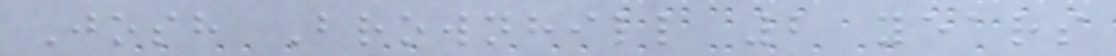Josh Brownhill 2 years
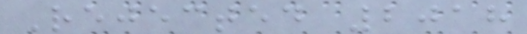Rejected 2018
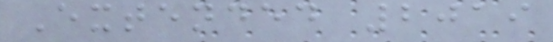Extended 2019
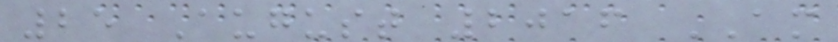25 August 2016 AM
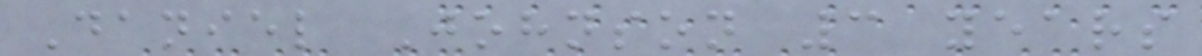Daniel Johnson 3 years
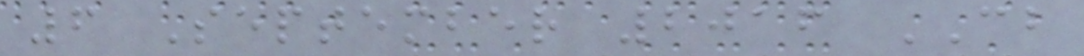6 September 2016 CB
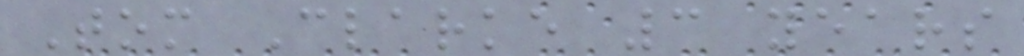Tom Clarke 3 years
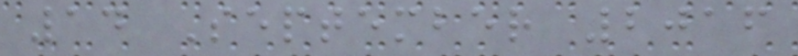14 September 2016
